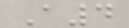A4
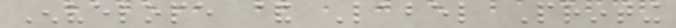Envelope & Label Printing
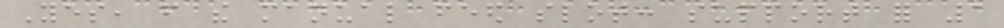Yes, from the manual feed slot: support for 1
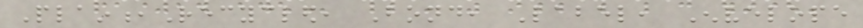Plain,Recycled, Bond, Label, Envelope
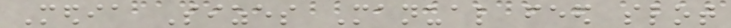Media Sizes Manual feed slot
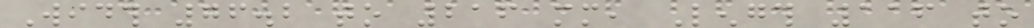Width 76.2 to 216 mm, Length 116 to
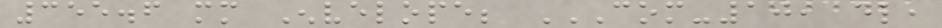355.6 mm Envelope; COM-10, DL,
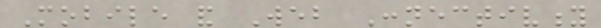Mobile and Web Connectivity
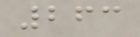263
